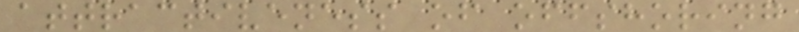attractiveness of offshoring
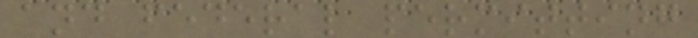and federal permitting
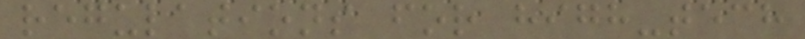regulations for high-tech
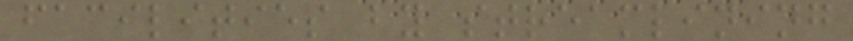facilities by streamlining
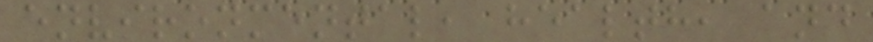environmental, health, and
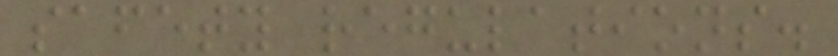safety regulations.
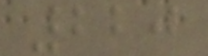220
